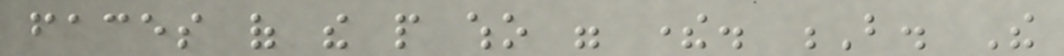faces of the people who were there. B. The
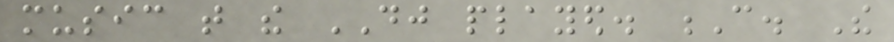music that the DJ played. C. The
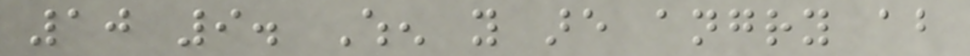10 9. When you are angry about
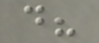do?
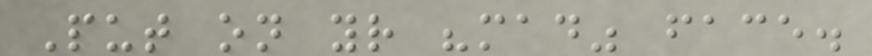Put on your "mad" face.
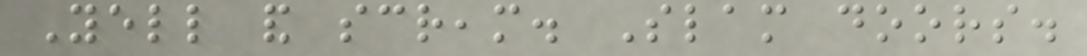Yell and scream. Slam doors.
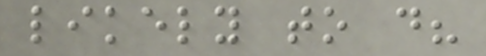likely to do?
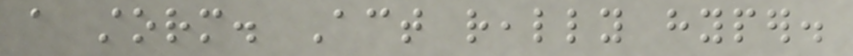a storm. Act really hyper.
